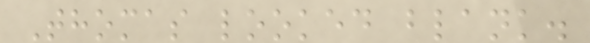Thomas looked blank.
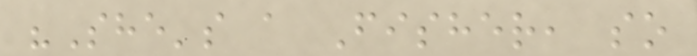"She's a Fisher, so
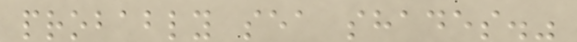probably sea shades."
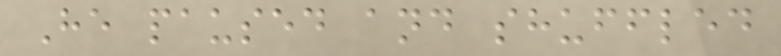He paused and shuffled
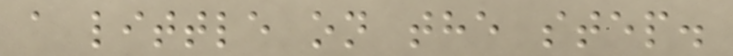a little on the step.
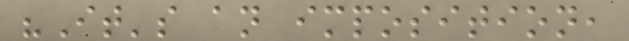"It's an imposition,
